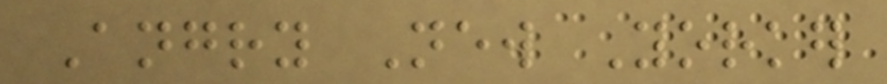Angry New Yorker
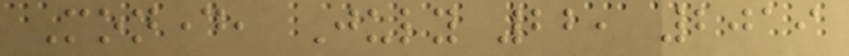Monday, July 22, 2019
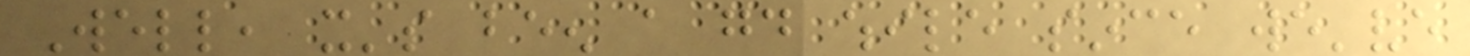Well, it's been a good while since we've
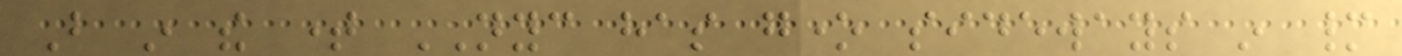But in the time NYC has gone sideways in many
